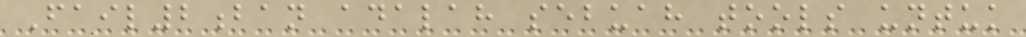Fail2ban adalah sebuah tools untuk
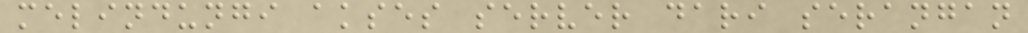melindungi akses server dari serangan
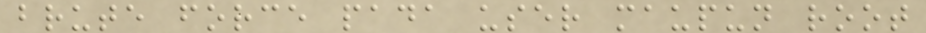brute force pada user maupun root
